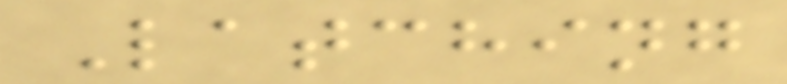Latching
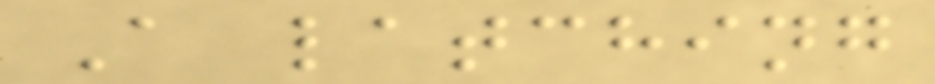A latching
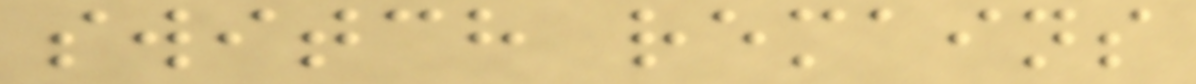switch remains
